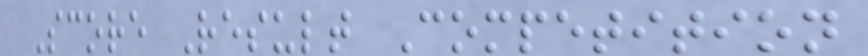Score Result Competition
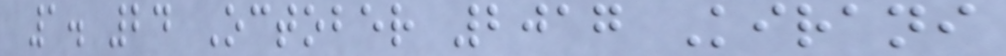1. 24 October 2017 Kirani
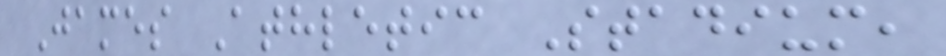James Athletic Stadium,
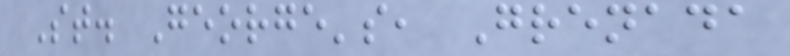St. George's, Grenada
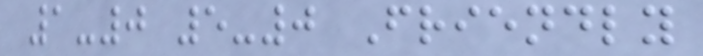1-0 5-0 Friendly
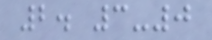2. 3-0
